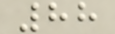88
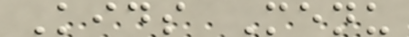Kids Menu
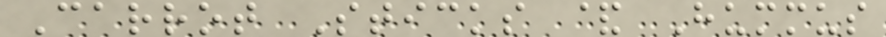Carrot Sticks & Hummus
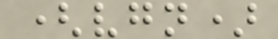(vgn)
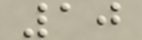10
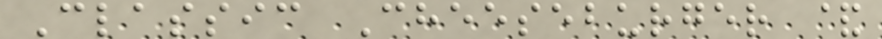Classic Cheeseburger &
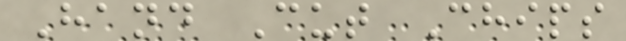Hand Cut Chips
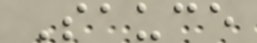Sauce
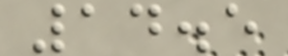14.5
